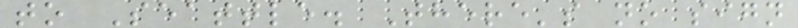to Seattle. There's no sign
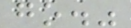go."
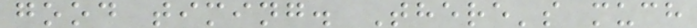good timing. There's much
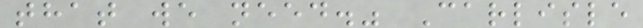that we need." Carlisle
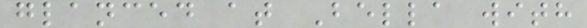glanced at Bella with
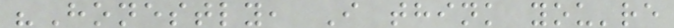"Honestly, I think you're
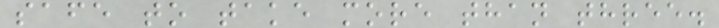safe to take more than three.
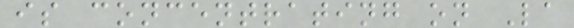is concentrating on La
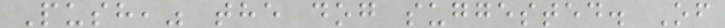Push," the dog suggested. Of
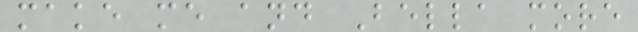make me and Bella more
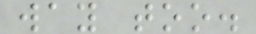way too.
